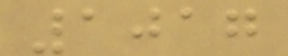1017
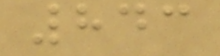843
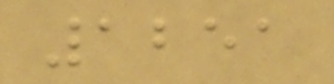1251
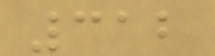312
